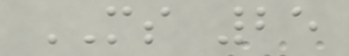MS 25
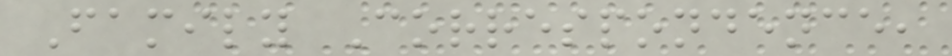Family Correspondence,
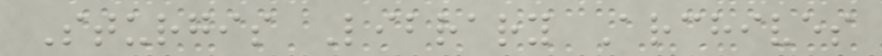Sturgis Library Archives
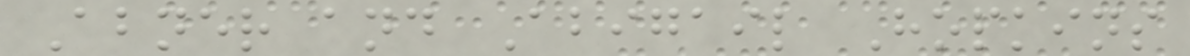Abner and Abigail Hopkins
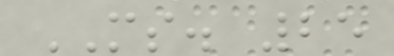MS. 25
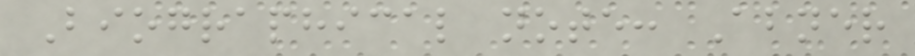Biographical note: Abner
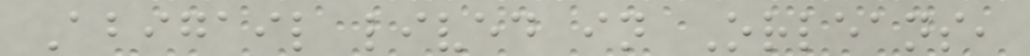Abigail lived in Orleans,
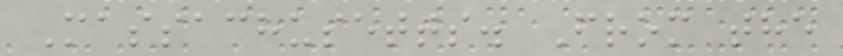Massachusetts. From the
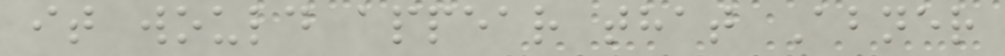it would appear that Abner
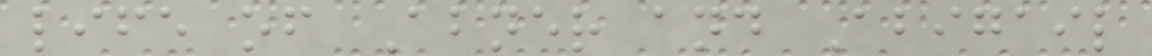life of Abner and Abigail
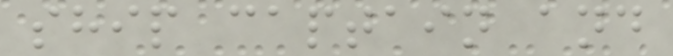ship captain and
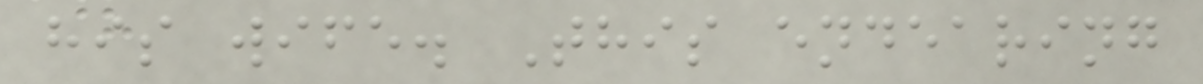his wife. This endearing
